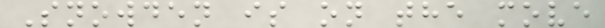Snowden is on the move
